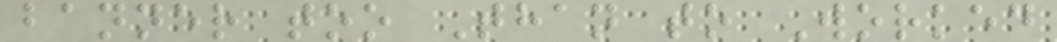banner too Than to Worked
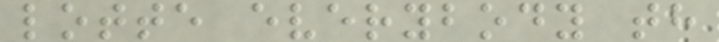lotte everybody th
